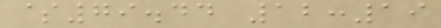$79.44 12:19
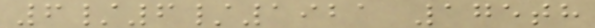6/6/1921 175th
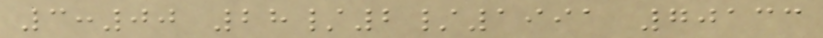3:00 28/2/1991 70133
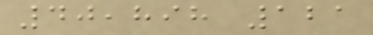40,898 121
